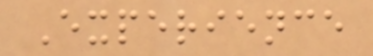Experience
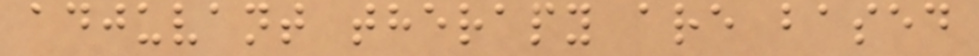adjuvant therapy are based
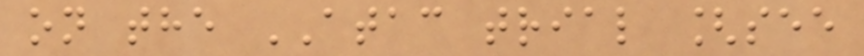on the ATAC trial [see
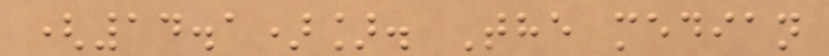(14.1)]. The median
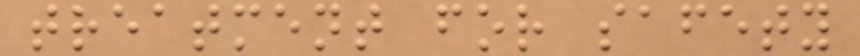treatment for safety
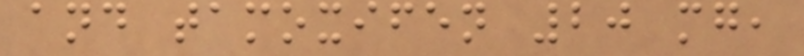and tamoxifen 20 mg,
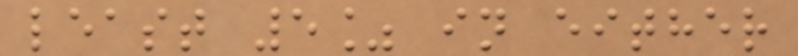least 5% in either
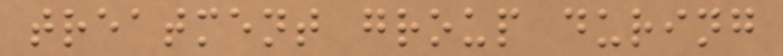treatment group during
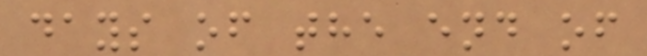days of the end of
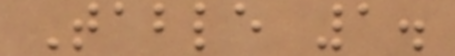Table 1.
